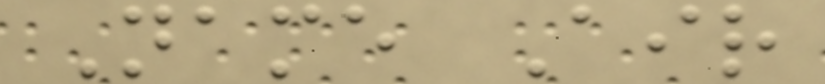Name Air
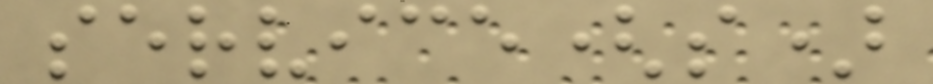service(s)
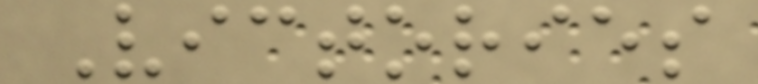Victories
